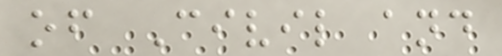of Civil and
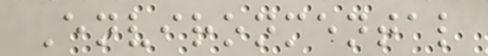Environmental
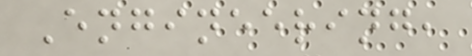Engineering,
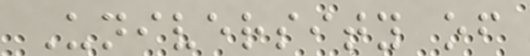University of
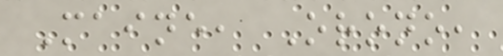Maine, Orono,
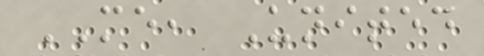ME, United
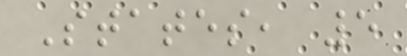States, 5
